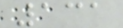131
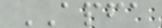APFA
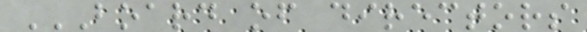BOARD OF DIRECTORS
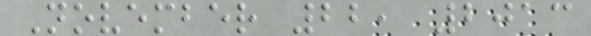November 22, 2013
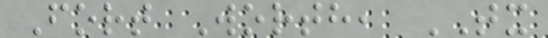Fort Worth, TX
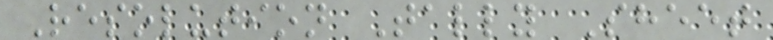Resolution Tally Sheet
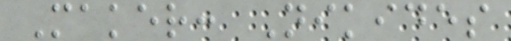Maker: Nikides
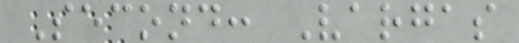Second: Vargas
